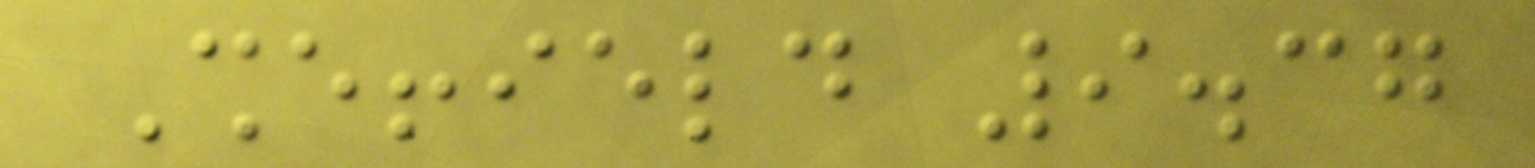Sheffield 9.37
